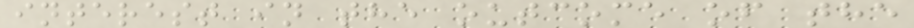interest in the outcome of the
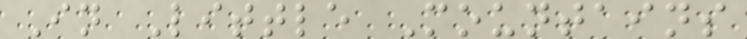In Little Mountains
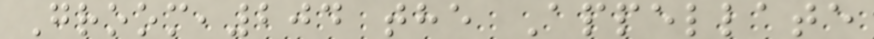Groom,204 the Appellate
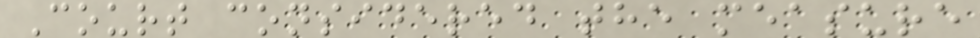Court considered the measure
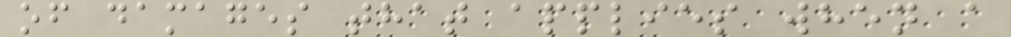of damages that applies when a
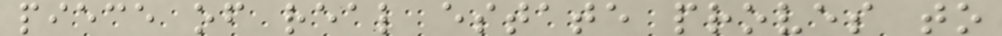piece of real estate proves to
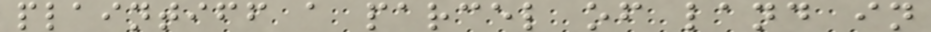plaintiff a parcel of land in
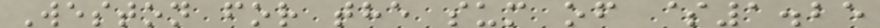Weston for the sum of $1.25
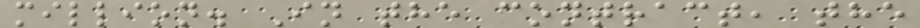million. In the contract, the
